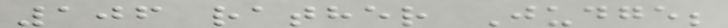106 rather Judge;
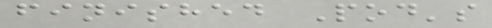finished Pod's
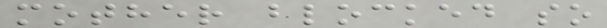mother blocked so
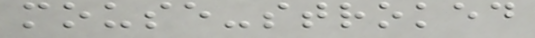mouse-stroked
